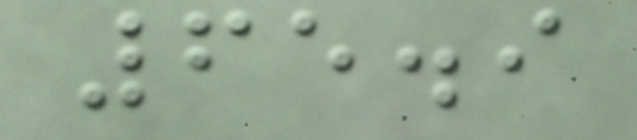65.9
